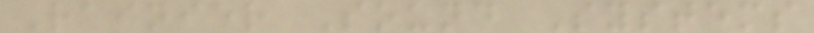Rainier Sound Systems
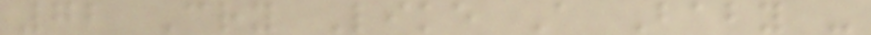72 Cry Like A Baby -
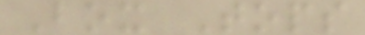Box Tops
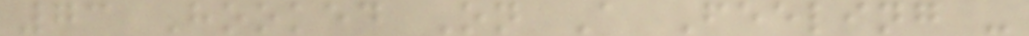73 Hooked On A Feeling -
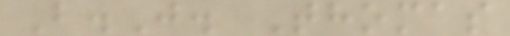B.J. Thomas
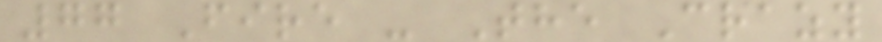77 Fire - The Crazy
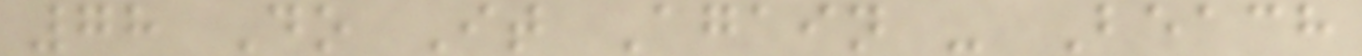78 Do It Again - Beach
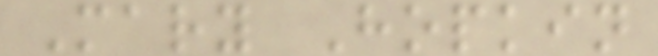Mary Hopkin
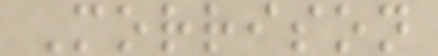Morrison
